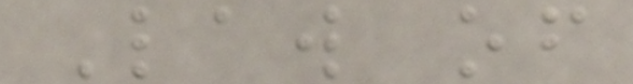Law of
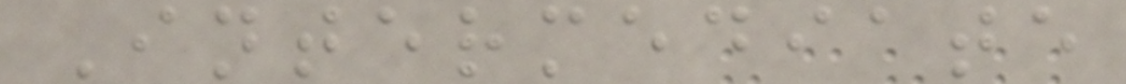Intermediate
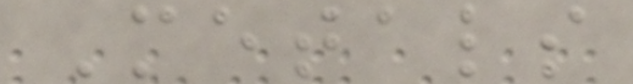Metals
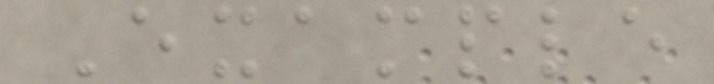Example
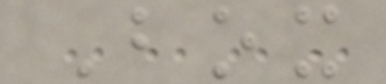Box
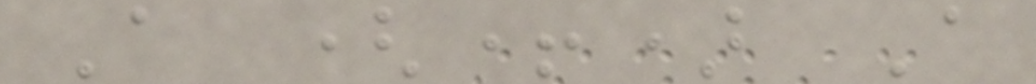A (+) A
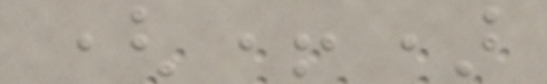(+)
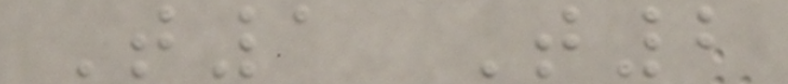T1 T2
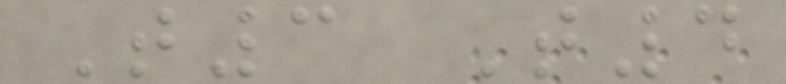T3 T4
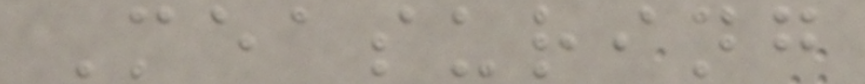Measuring
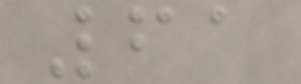61
